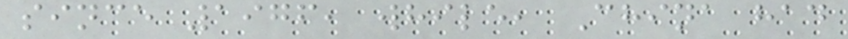since 1976, while, China had
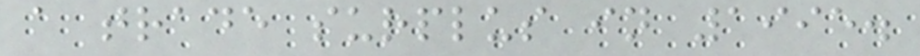a trade surplus in 1995.
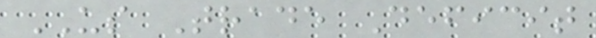US Trade Deficit
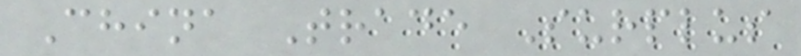China Trade Surplus
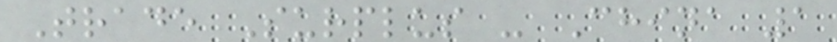Trade Surplus - China 1
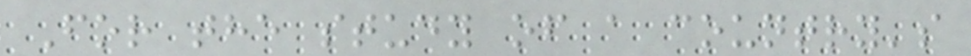For the study of a country's
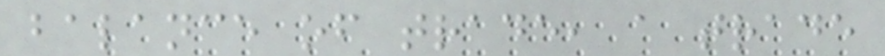balance of trade, a trade
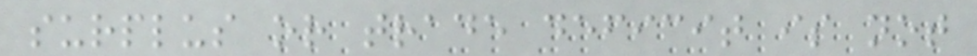surplus or trade deficit is not
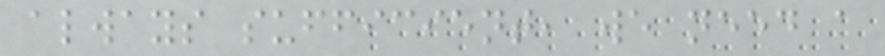always sufficient, we need a
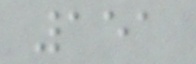151
